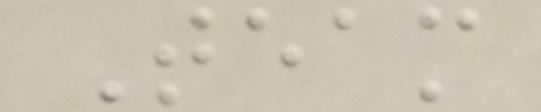Team
